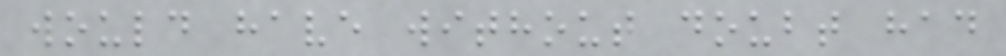would have without doubt had
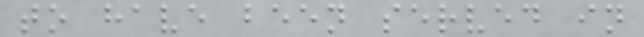to have been served in
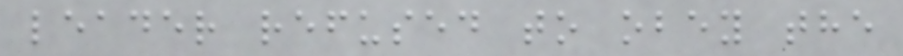leader refused to obey the
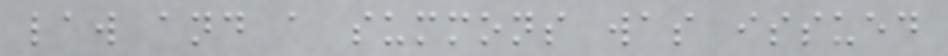law and a summons was issued
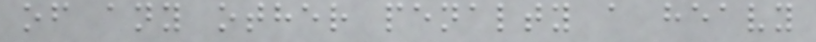of any other penalty a heavy
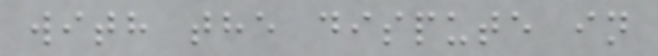with the dispute in
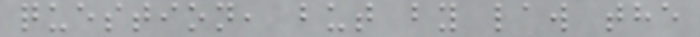question, but by law the
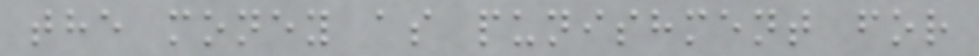the money as punishment for
